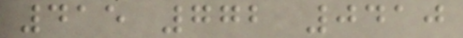415 772 0410
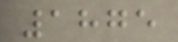1875
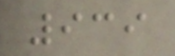939
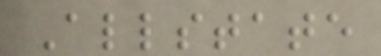Allstate
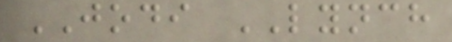JODI LYNCH
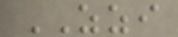ZZI
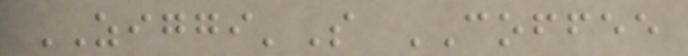ZIGGI'S COFFEE
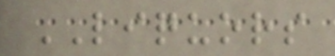LIQUORS
